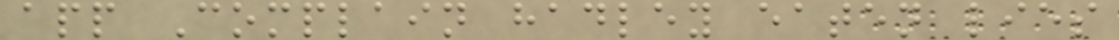app Complain hadley eaten lies
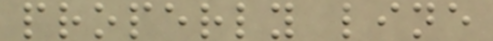properly line
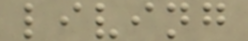living
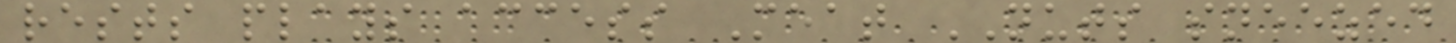rests plays access Meat NUTS sneezed
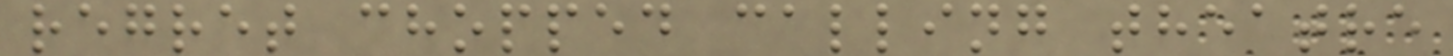regret chopped calling theatre
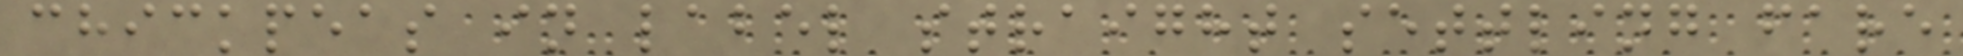chickpeas in label straight settling fare
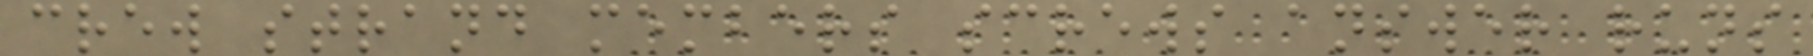crew strand members screws answer runs
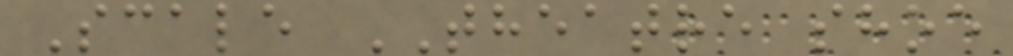Scale THEATRE shoe
